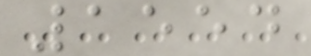1554
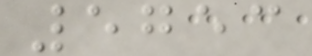5753
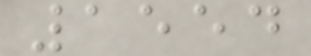1554
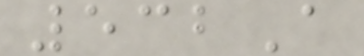532A
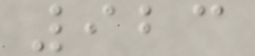923
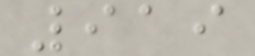919
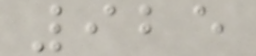925
